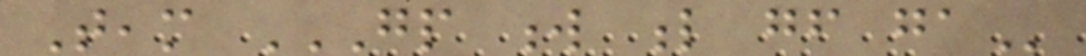Team GP W L GF GA
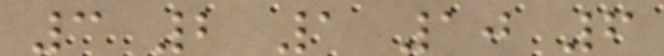3 2 1 10 6
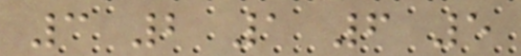3 2 1 6 5
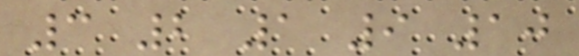3 2 1 9 10
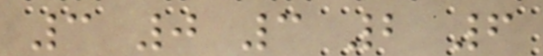3 0 3 2 6
